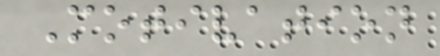Motivation
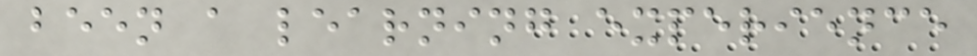been a learning experience
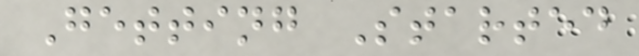Getting Started
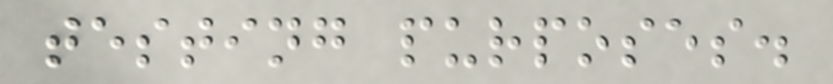testing purposes.
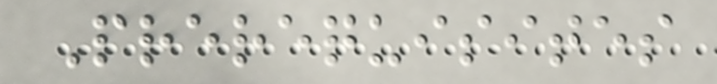Prerequisites
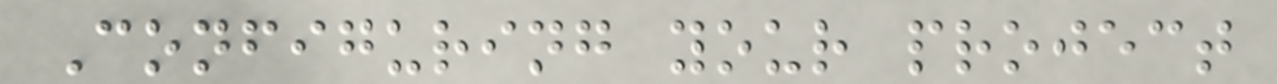Configuring your project
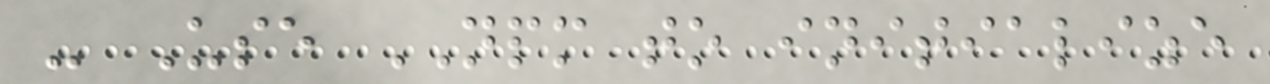- Use NPM to initialize
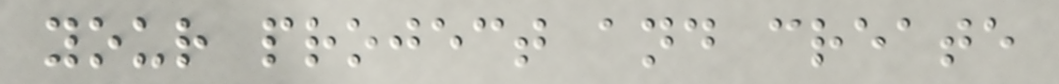your project and create
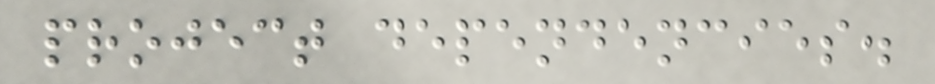project dependencies.
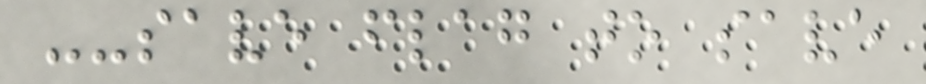--save flag to save
